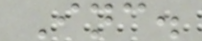Inc.
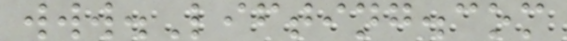www.Lifting.com
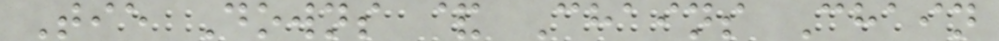Tie Downs & Chains Chain
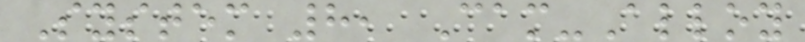System 8, Cam-Alloy
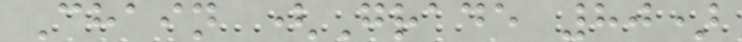Chain (Grade 80)
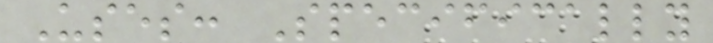Uses: Specifically
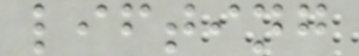lifting
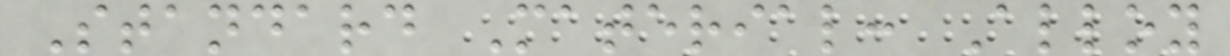Standard Material: Alloy
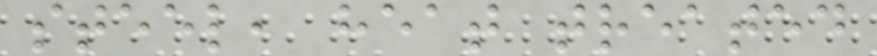steel, heat treated
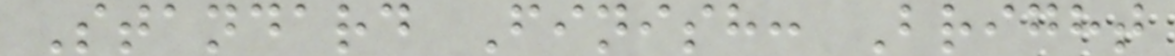Standard Finish: Bright
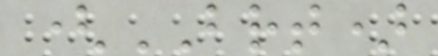(BRT)
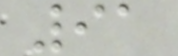91
